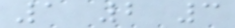1 2 3
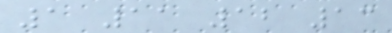1 11 12 13
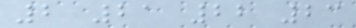2 21 22 23
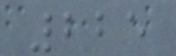225
